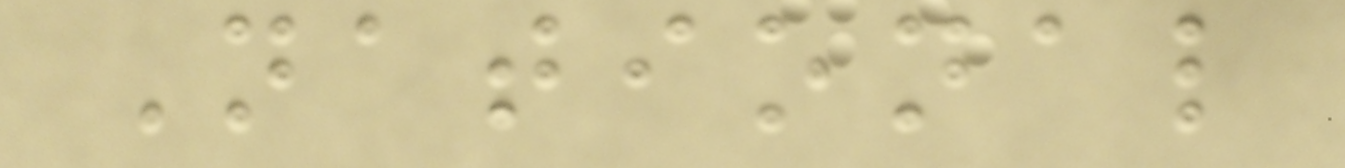National
